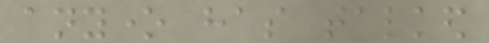anyone has talked
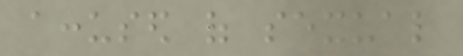accused of sexual
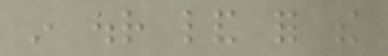in our land for the
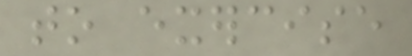to exercise
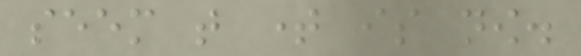seem that time is now.
